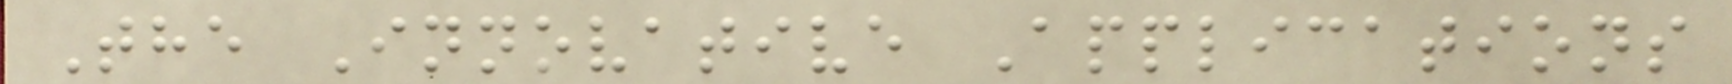The Innovative Applications
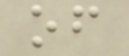of
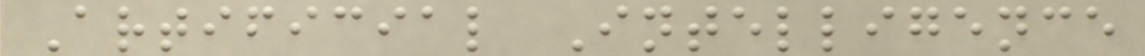Artificial Intelligence
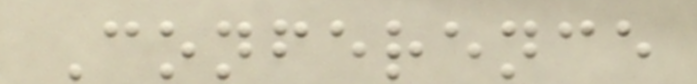Conference
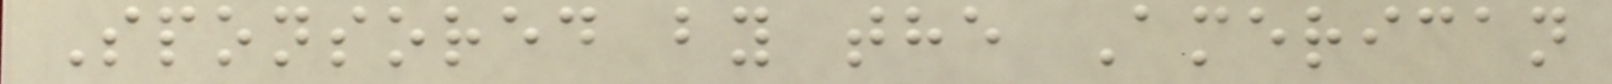Sponsored by the American
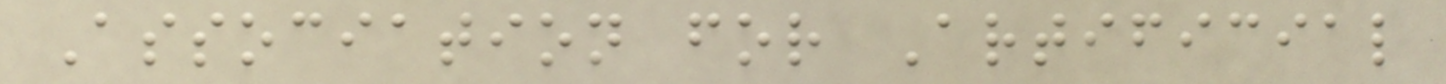Association for Artificial
